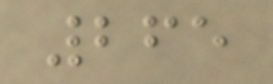265
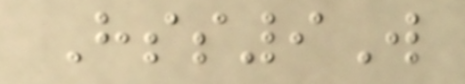Hss9W
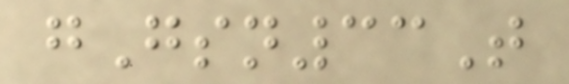gGsn33T
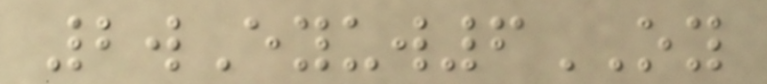2wEyuw6OY
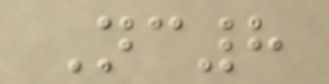Nc8
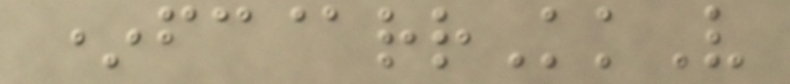*fc@rrKkV
